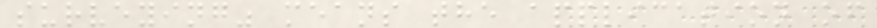surveying" means the application of
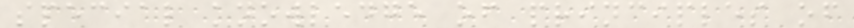special knowledge of principles of
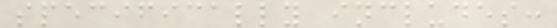specifically includes:
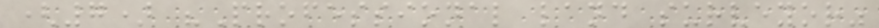(7) "Professional land surveyor"
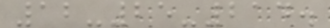12-25-214.
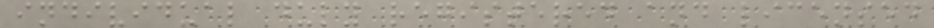individual duly registered and licensed
